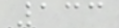133
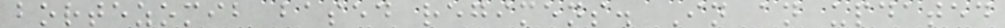bortezomib based regimens. In an updated
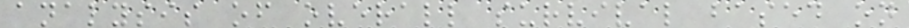analysis of overall survival based on
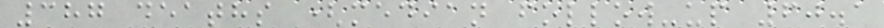387 deaths (median follow-up 60.1
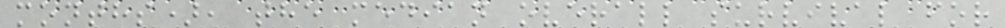months), the median overall survival for
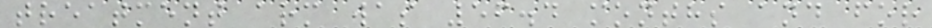treatment arm was 56.4 months and for
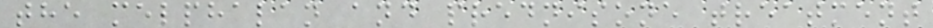the melphalan and prednisone treatment
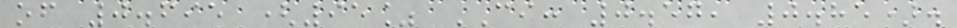of 0.695 (95% CI: 0.57, 0.85).
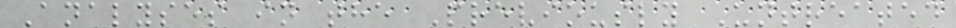Analyses in the Previously Untreated
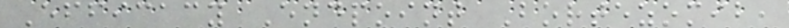Efficacy Endpoint Bortezomib,
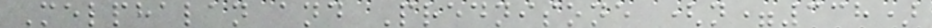Melphalan and Prednisone (n=338)
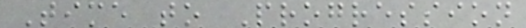Time to Progression
